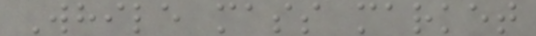While mass market
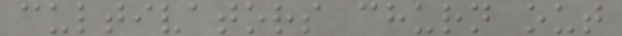cultivators churn out
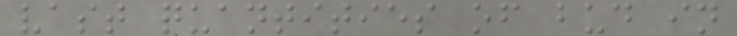vast quantities of bud in
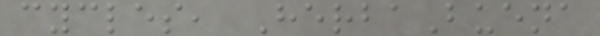cycles, HerbaBuena
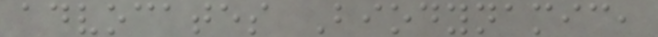advocates Biodynamic,
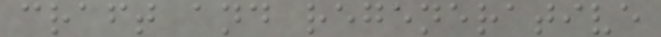craft and regenerative
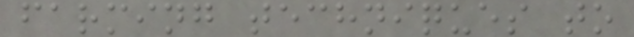farming techniques to
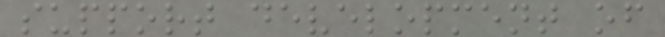support development of
